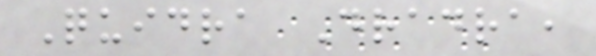Quidra Dradra,
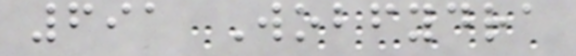691 Wobfydra
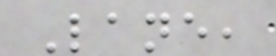Lane,
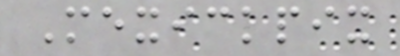Mexickpix
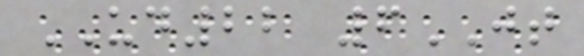UD22 6JT
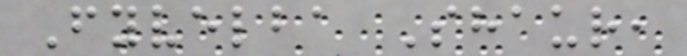Fyvelba Shaur,
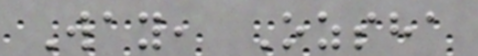Way, Ozsha
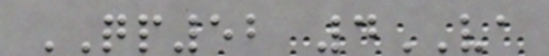QP52 4VA
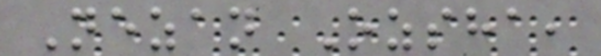Nezan Ozsha,
